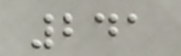241
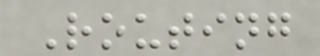Routing
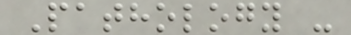Pathology -
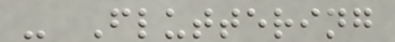- Fluttering
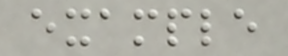example
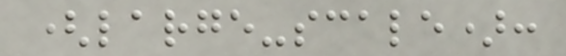(large-scale):
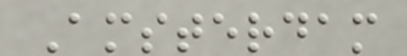Amsterdam
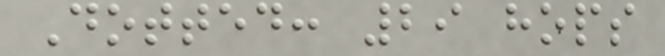Dotted: 29 hops
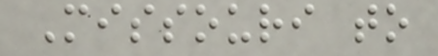Missouri to
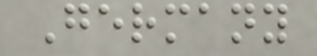Germany
